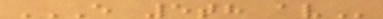E 5TH AV
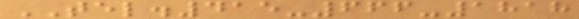TEL.415-666-1818
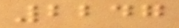2247
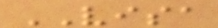VISA
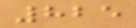825
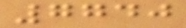7740
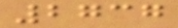2737
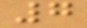7
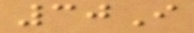30I
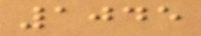1045
